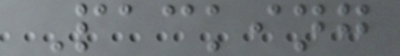Packing
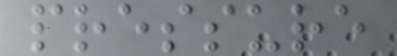pressure
